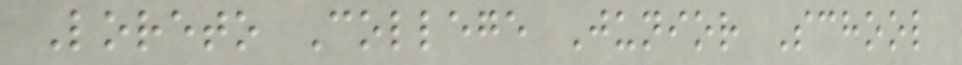Loreto College Junior School
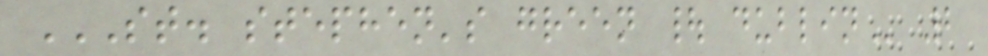ST. STEPHEN'S GREEN | DUBLIN 2
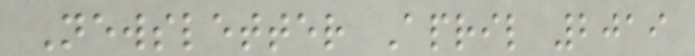Newsletter April 2019
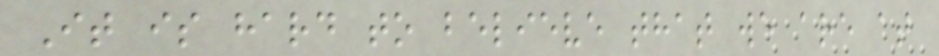It is hard to believe that we are at
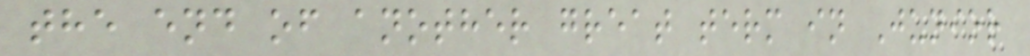the end of another great term in Junior
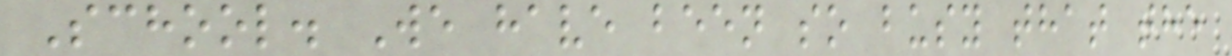School. We have been so busy that the
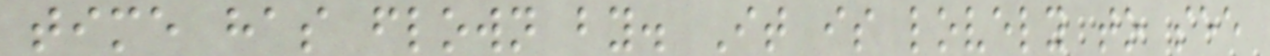time has flown by. It is lovely to see
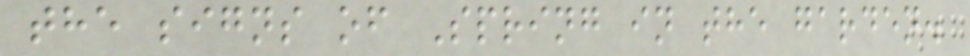the signs of Spring in the garden.
